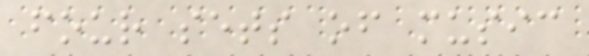four sets of music
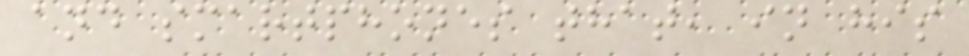and smartphones that, in his
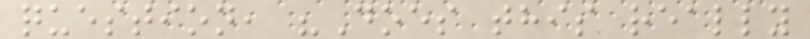question, "Does this really
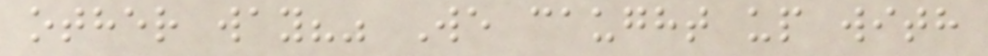other way?" We caught up with
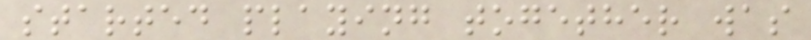started playing together was
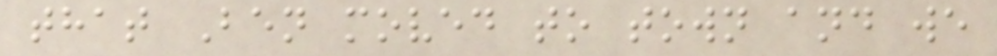that Ben moved to town and we
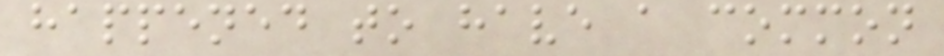happened to have a common
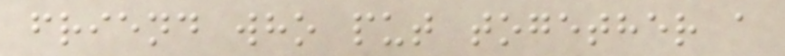friend who put together a
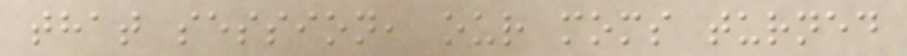that session, our moms turned
